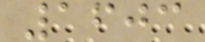1603
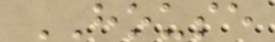HOUSE
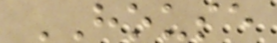HOUSE
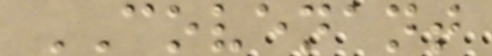COVENANT
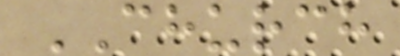CHURCH
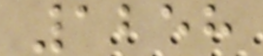1258
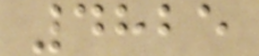4825
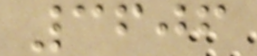3606
